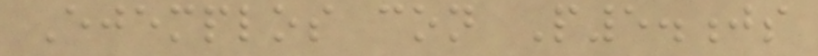Ejemplos con P5.js
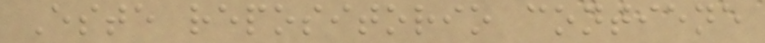Este repositorio contiene
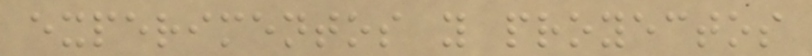experimentos y proyectos
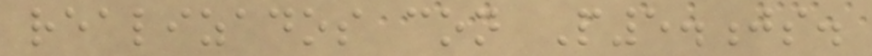realizados con P5.js.
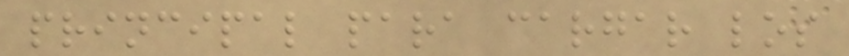principal para cargar los
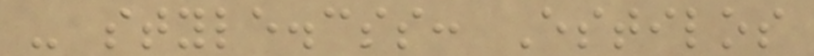- style.css: Estilos
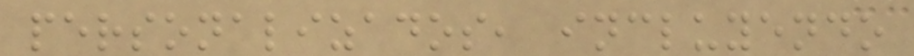personalizados, incluyendo
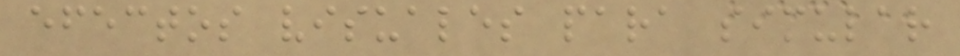efectos visuales para simular
